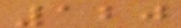120
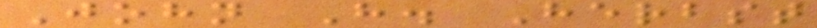John H. Herbst
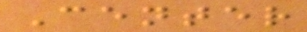Center
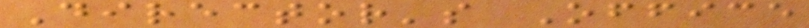Director's Office
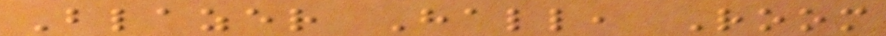Blazer Hall, Room
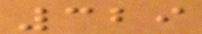329
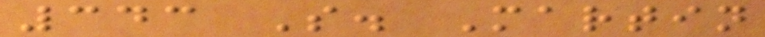343 S. Martin
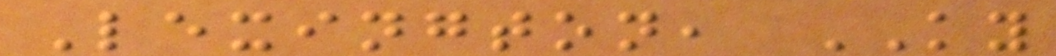Lexington, KY
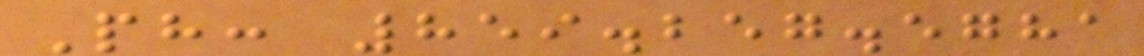Ph: 859.257.5781
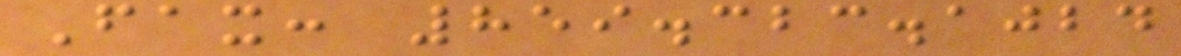Fax: 859.323.1024
